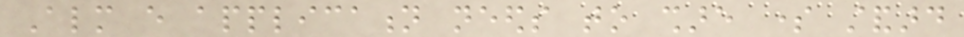Almost every application needs to share some standard
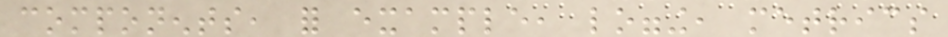components, for example, logging, metrics
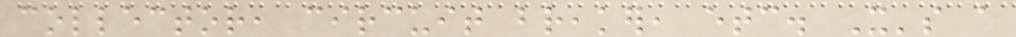collector, circuit breaker, etc. It's a
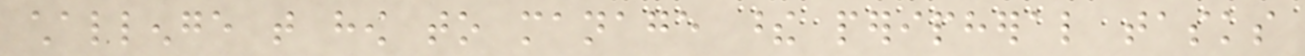challenge that how to manage these peripheral tasks
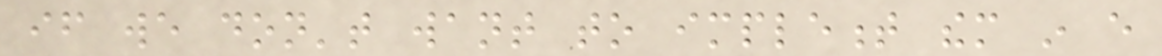if we don't want to implement them in every
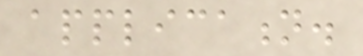application.
